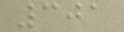301
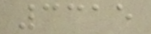3315
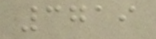3719
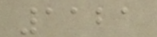1121
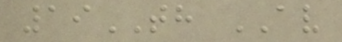19TH AV
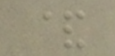&
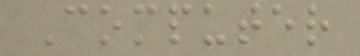Computer
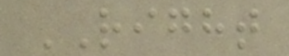RIGHT
